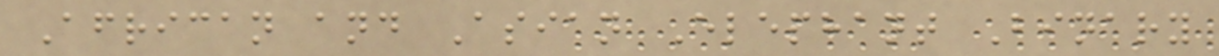African and Asian Elephant Binary
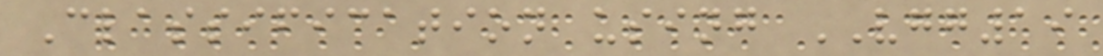Classification using VGG19
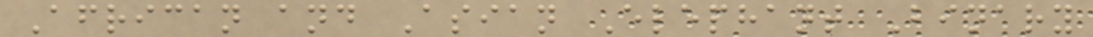African and Asian Elephant Binary
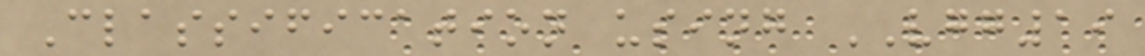Classification using VGG19
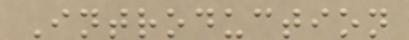Introduction
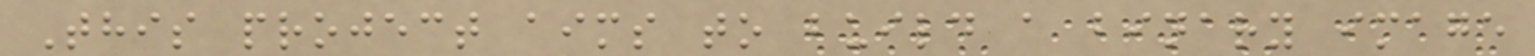This project aims to build a binary image
